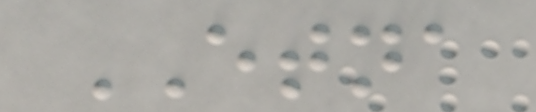ETNA
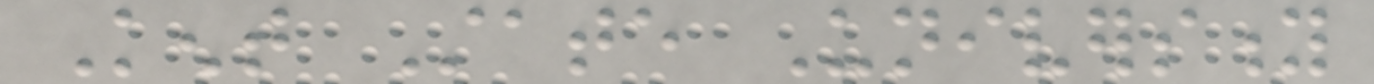Kent State University
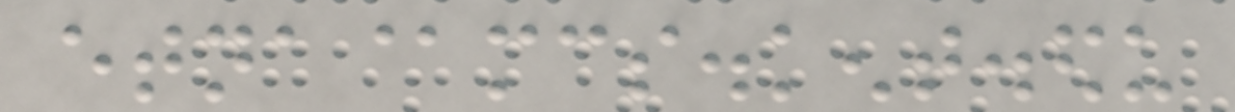etna@mcs.kent.edu
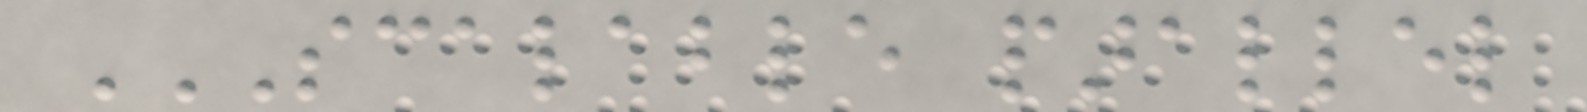SCALABLE PARALLEL
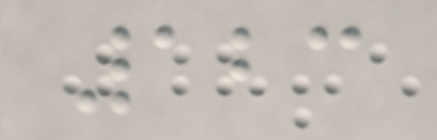123
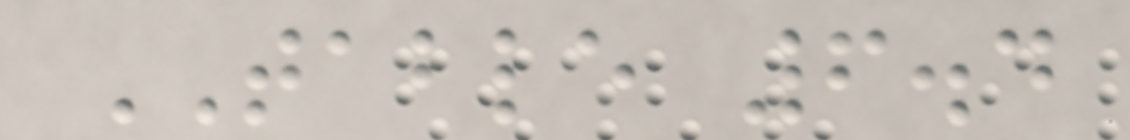TABLE 6.4
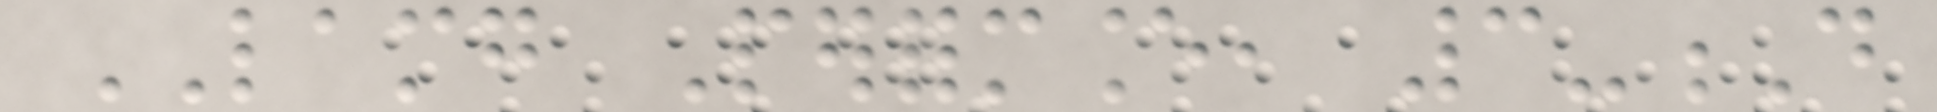LAMG Performance, 3-D
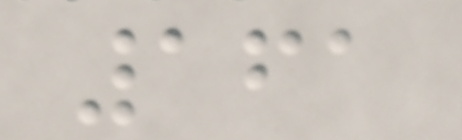161
